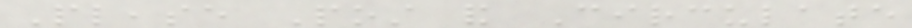Please Post and Circulate
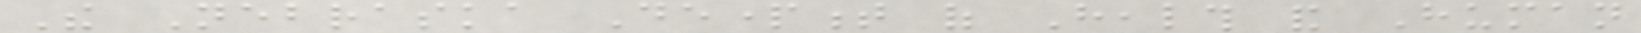The Nebraska Department of Health and Human
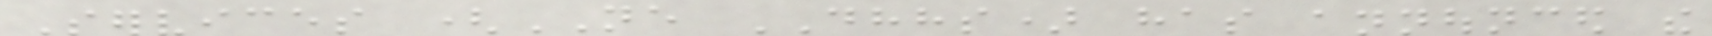Services (NE DHHS) has announced the
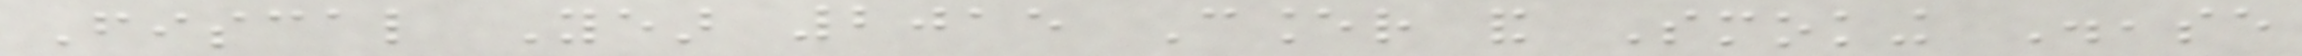Fiscal Year 2015 Cancer and Smoking Disease
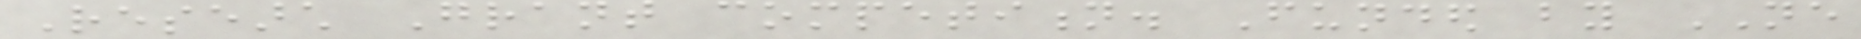Research Grant competition. Funded by NE
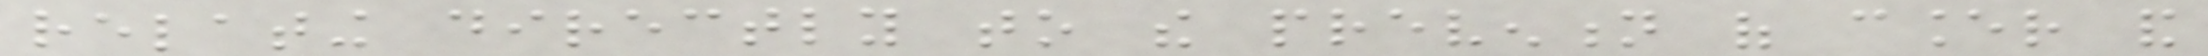relating directly to the prevention of cancer and
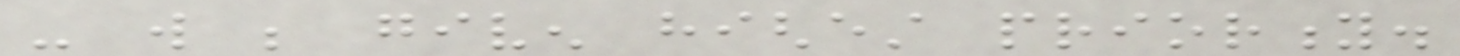- will be given highest priority.
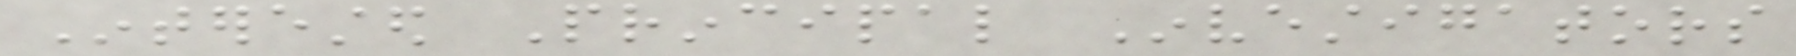Interested Principal Investigators
